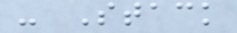- Stack
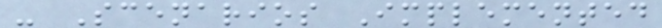- Scenarios Implemented
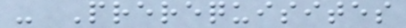- Prerequisites
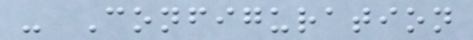- Configuration
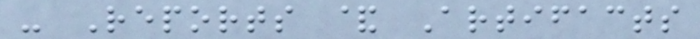- Reports & Artifacts
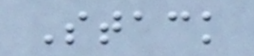Stack
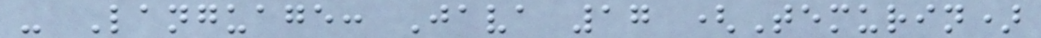- Language: Java 17 (Temurin)
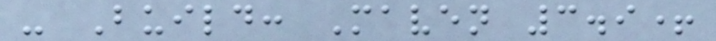- Build: Maven 3.9+
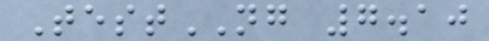TestNG 7.10
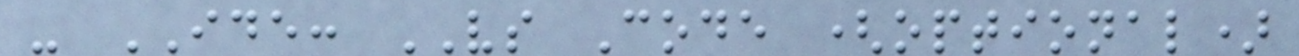- IDE: VS Code (optional)
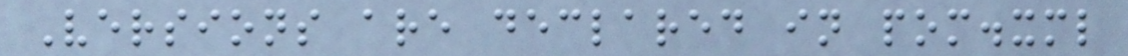Versions are declared in pom.xml
